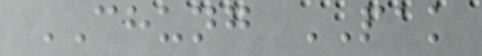CHUNG PAK
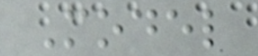Model
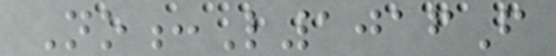No:L1016F
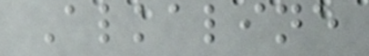Alkaline
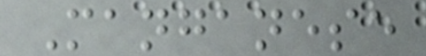Manganese
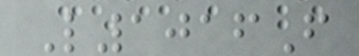L1016F
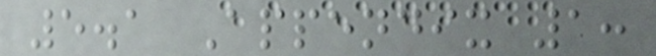5.1 Appendix 1:
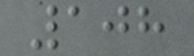108
